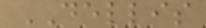DELLIS
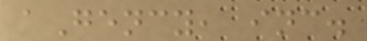aGency, inc.
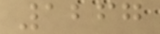1267
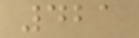421
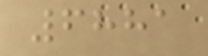6881
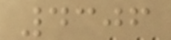4306
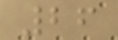26
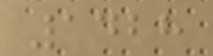1428
